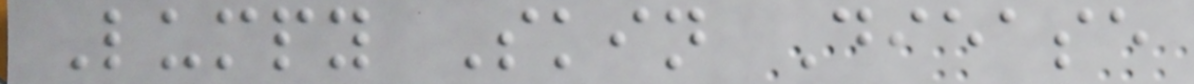Lumpy Skin Diease
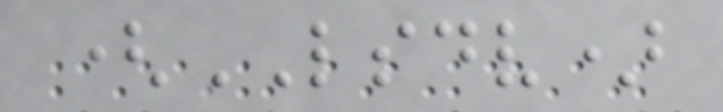(LSDV)
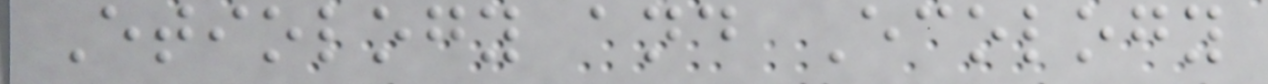Etiology and Ecology
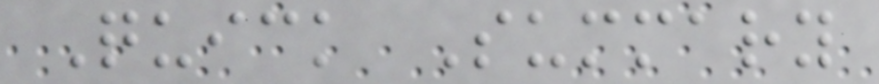Quick Summary
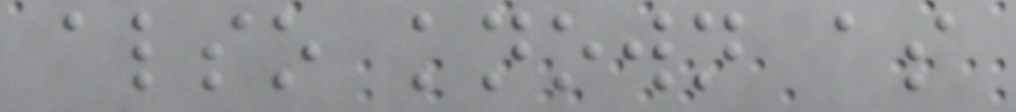also known as
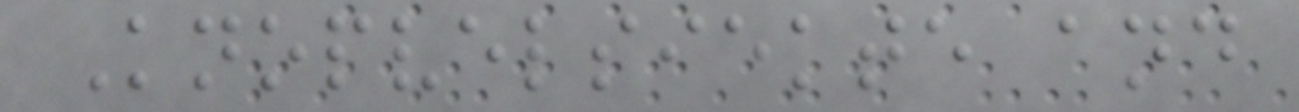Knopvelsiekte and
